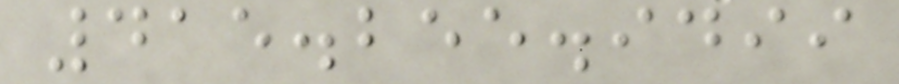415.255.9499
